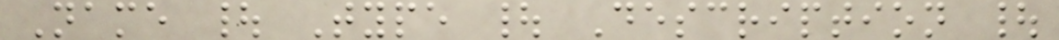Name | Type | Description |
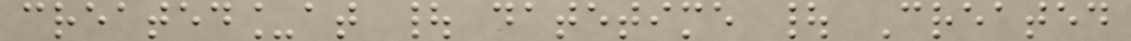created_at | datetime | Created
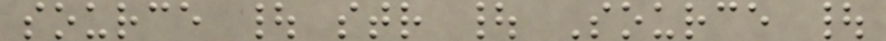source | str | Source |
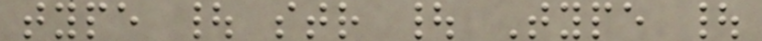type | str | Type |
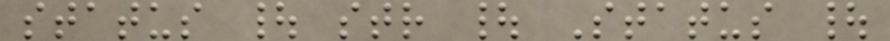status | str | Status |
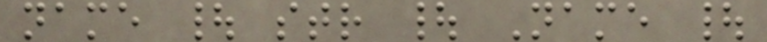name | str | Name |
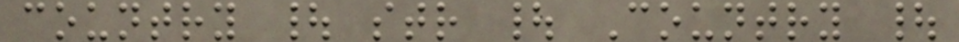country | str | Country |
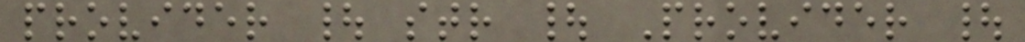provider | str | Provider |
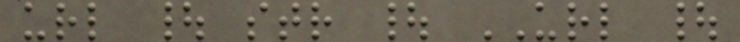url | str | URL |
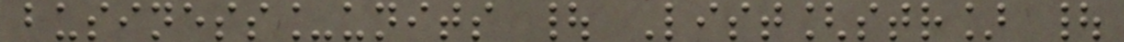business_units | List[str] |
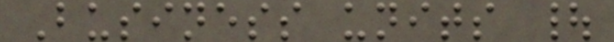Business units |
